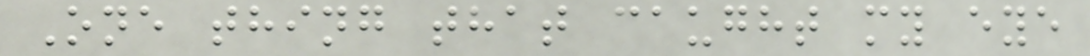One thing that caught my eye
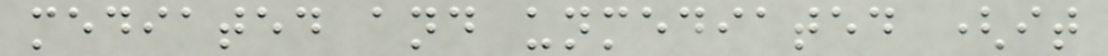mediated and unmediated (it
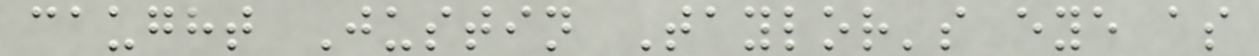caught Justin Taylor's eye as
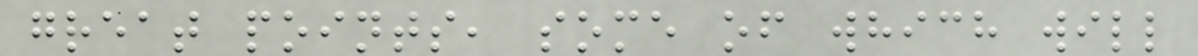great points, some of which will
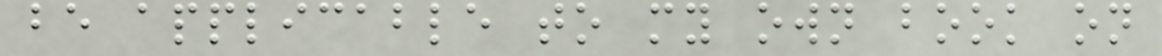be applicable to my own book on
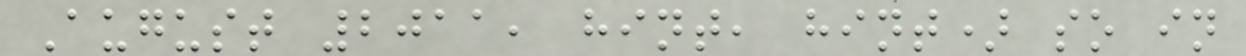August 2011, hint, hint) so in
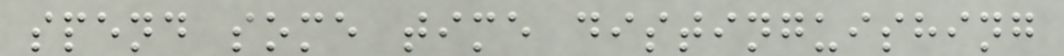spend some time distinguishing
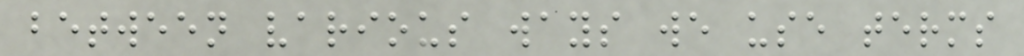between various ways we use terms
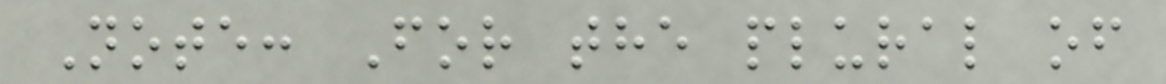Note: For the plural of
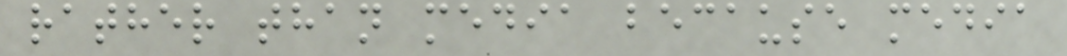rather than media because media
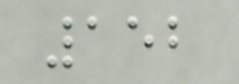152
